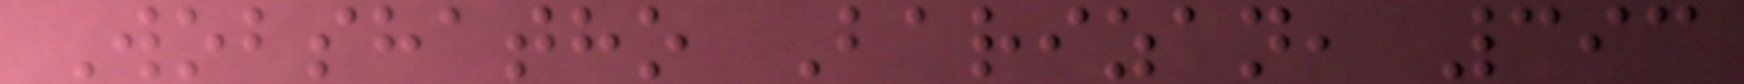Wobshatho Barizan, 393
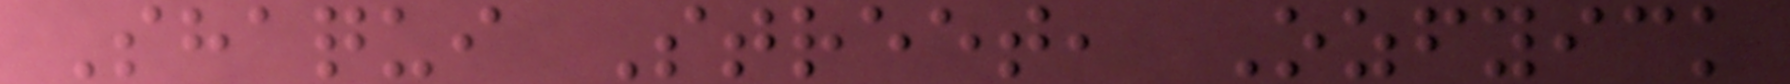Shaqui Street, Ozfyick
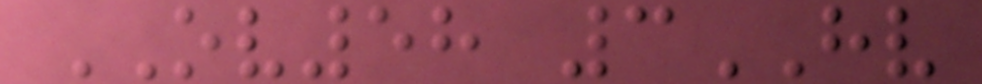OV58 3HV
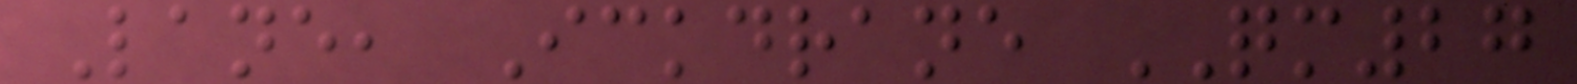Lane, Ickdrane QM27
